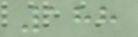188
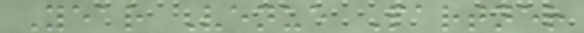Year Venue Partner
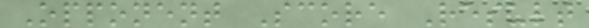Opponent Score Result
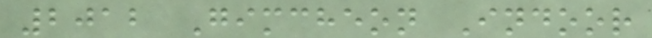2012 Gimcheon Indoor
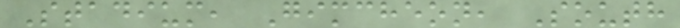Stadium, Gimcheon, South
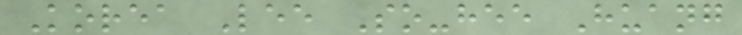Korea Lee So-hee Huang
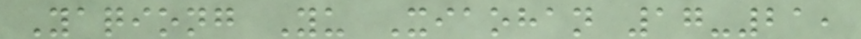Yaqiong Yu Xiaohan 17-21,
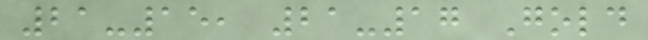21-15, 21-17 Gold
